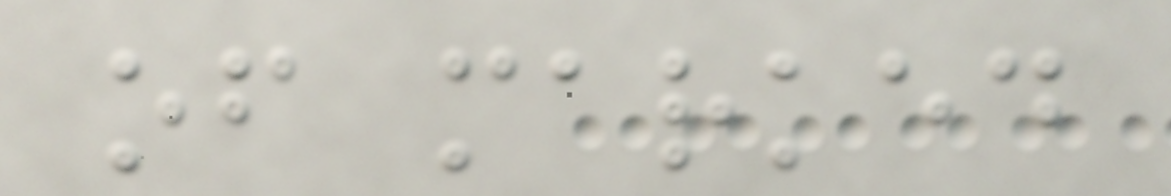of marked
